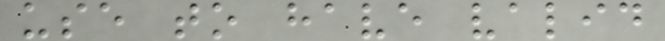use to have valid
